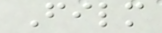Film
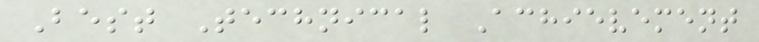Best Technical Achievement
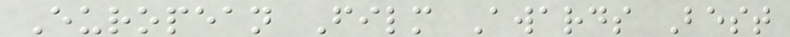European Film Awards Best
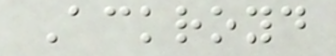Ackroyd
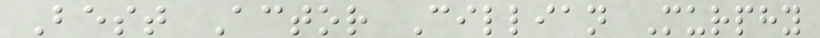Best Actor Cillian Murphy
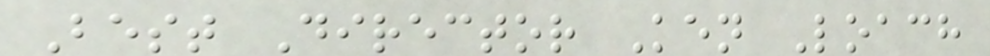Best Director Ken Loach
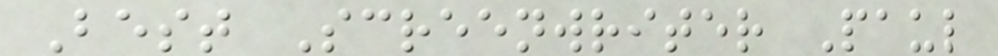Best Screenwriter Paul
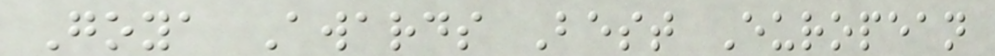Goya Awards Best European
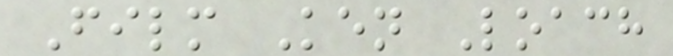Film Ken Loach
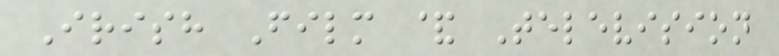Irish Film & Television
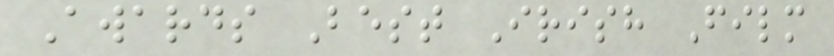Awards Best Irish Film
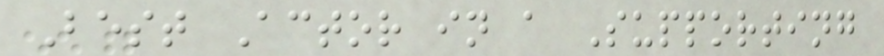Best Actor in a Supporting
